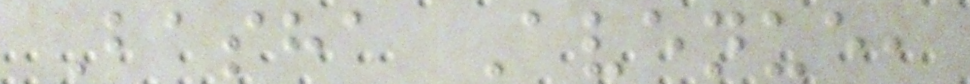Basha Avenue,
